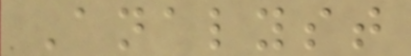Analyst
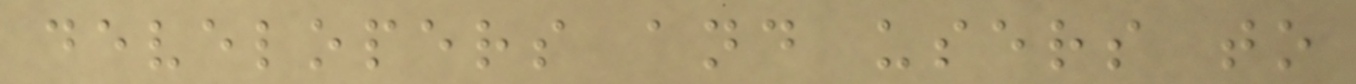developers and users to
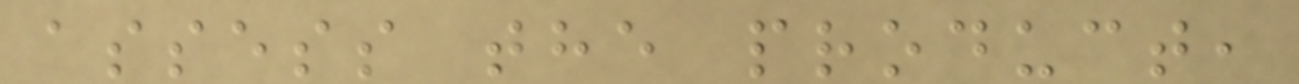assess the product,
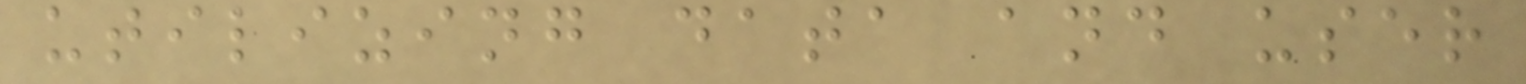utilizing data and user
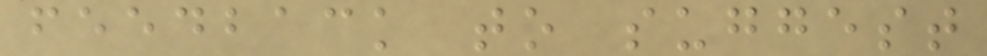feedback to suggest
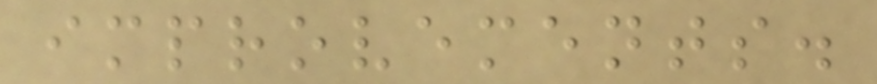improvements.
